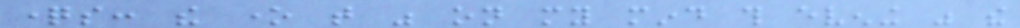questions: the one that was on my mind this evening was the
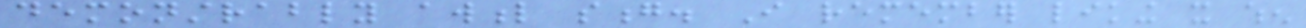demonstrably awful song. I remember liking it when
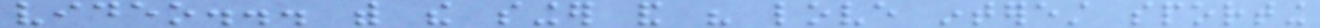video... with the singer and his love interest sporting
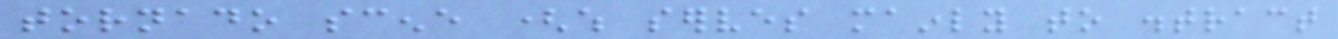tornado scene (which serves mainly to distract
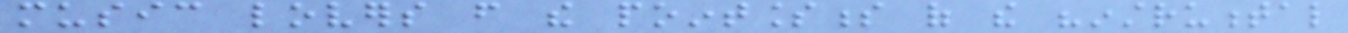music lovers from the pointlessness of the "instrumental
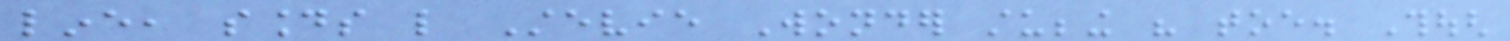line, sounds like Stevie Wonder stubbing his toe. Though
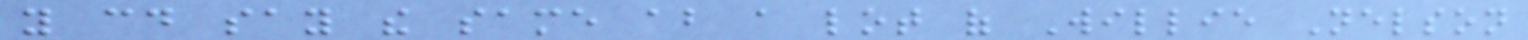you could say the same about a lot of Willie Nelson
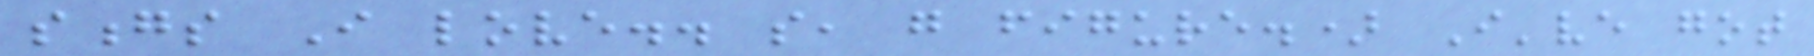songs I love.. so, go figure.) I've got
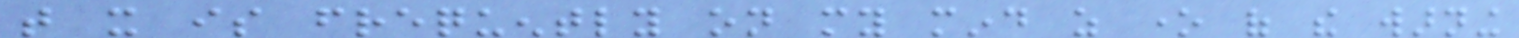that it is frequently on my mind as one of the warning
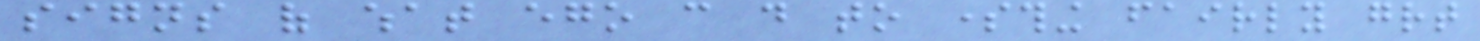signs of what ego can do to something fairly great
